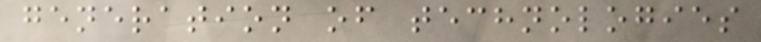generation of technologies
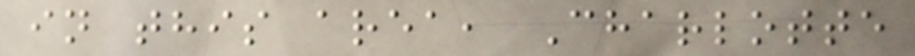in this area, Charlotte
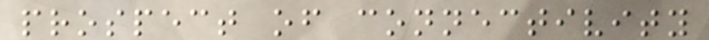prospect of connectivity
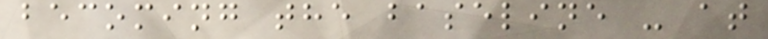becoming the baseline - at
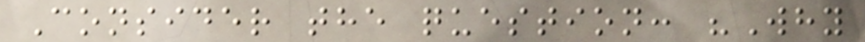Consider the question: "Why
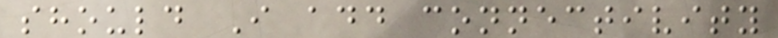should I add connectivity
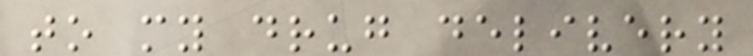to my drug delivery
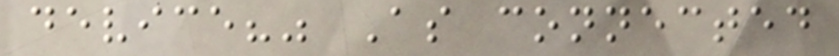device?" As connected
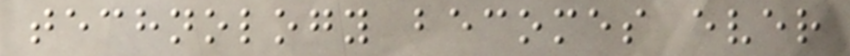technology becomes ever
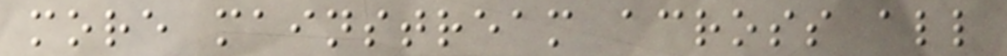more mainstream across all
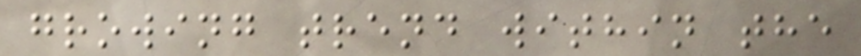growing trend within the
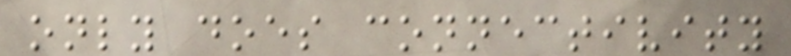only does connectivity
